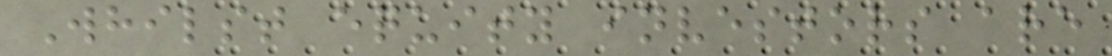Whilst equity investors are
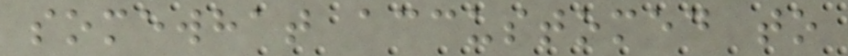somewhat accustomed to
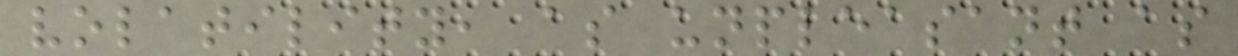volatility, as unpleasant as
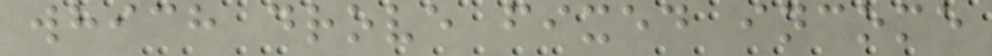which drove fixed income
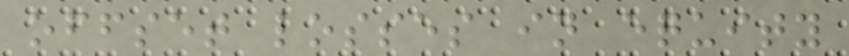offset losses in equity
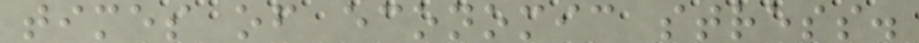times of economic stress.
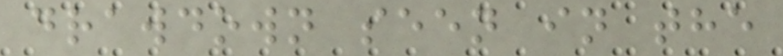drawdown seen in the
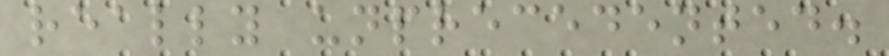really unprecedented.
